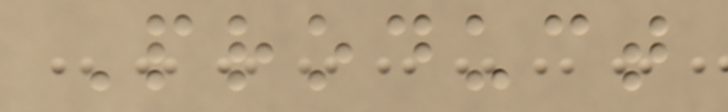Product
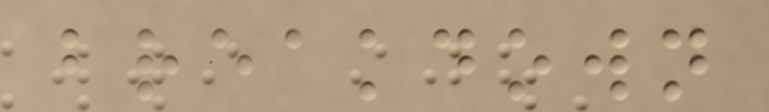breakdown
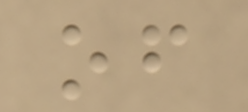of
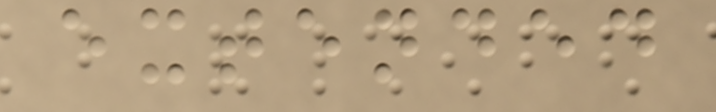extended
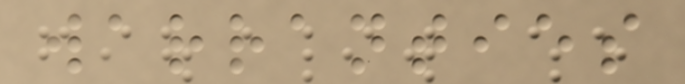warranties
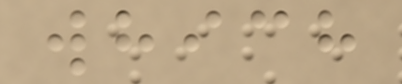which
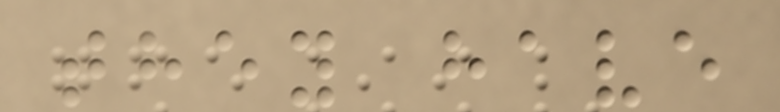they have
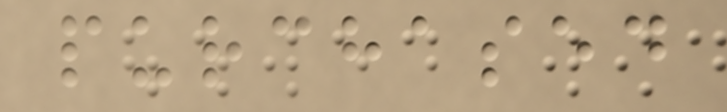purchased
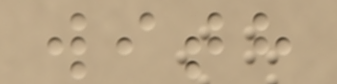with
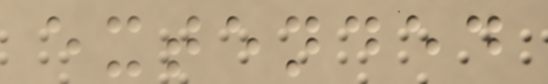extended
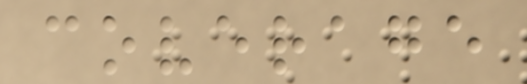coverage
